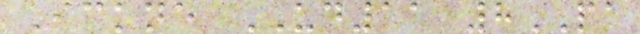Ickne UD11 8PA
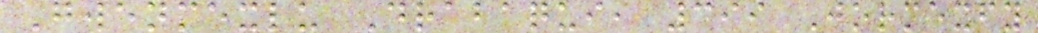Gwenmexlu Drabaqui, 399 Jormexfy
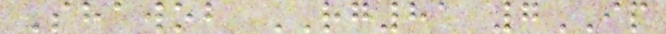Shawob RG81 7IP
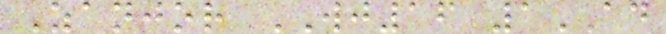Zanjor WJ16 1AD
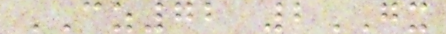CZ72 2GX
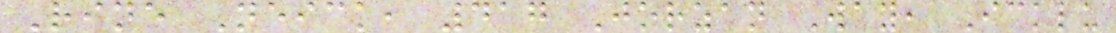Rine Neick, 417 Jorzan Way, Icklu
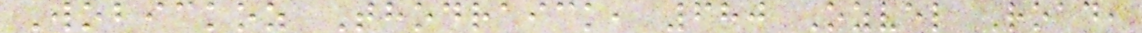Wobickoz Thodraick, 680 Ozvel Road,
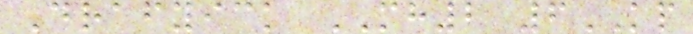Drafyick MH2 6KP
